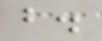b.
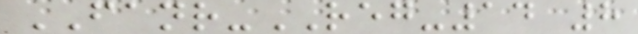FANR-REG-14 8
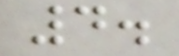4.
